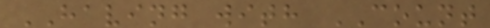HAVING with COUNT
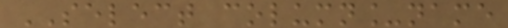SELECT column_name
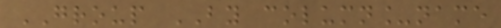GROUP BY column_name
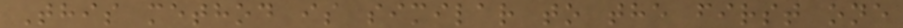This method is similar to the first one
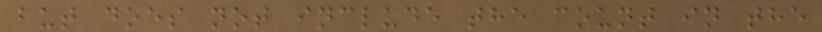but does not include the count in the
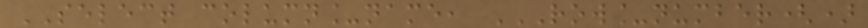SELECT column_name, ROW_NUMBER()
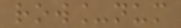row_num
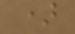)
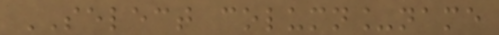SELECT column_name
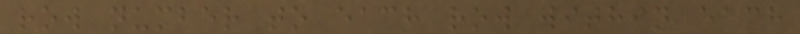row number to each row within each
